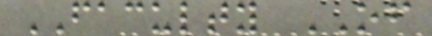FACULTY OF
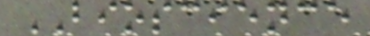BIOSCIENCE
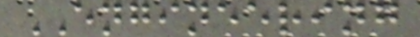ENGINEERING
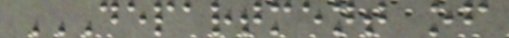DEPARTMENT OF
